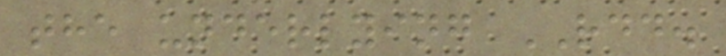the underlying RDD.
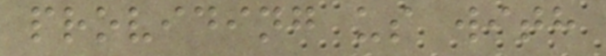providing us with
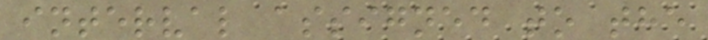interval assigned to the
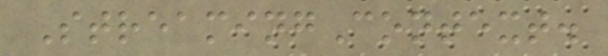StreamingContext.
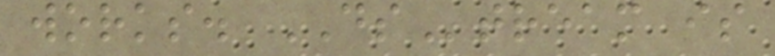works. DStream is
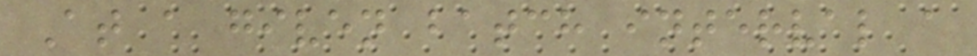At a given batch interval a
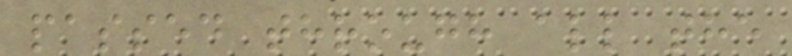passed through all the
